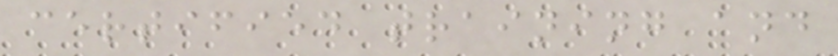certified training and
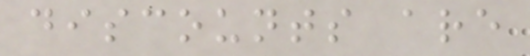discounts are
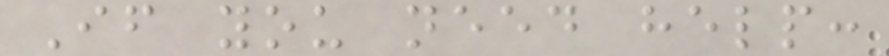If you need help:
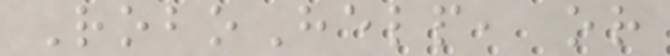RoboHelp, or
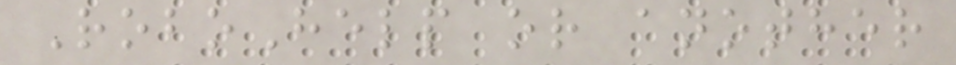RoboHelp or another
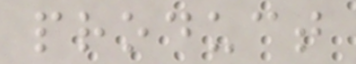product
